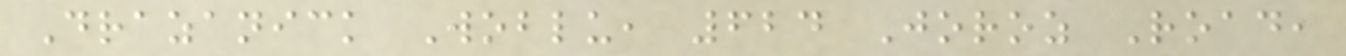Drazanick Woblu, 624 Joroz Road,
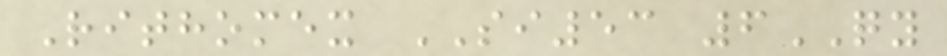Rithomex SI53 6QY
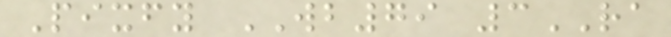Pixfy WB79 3RA
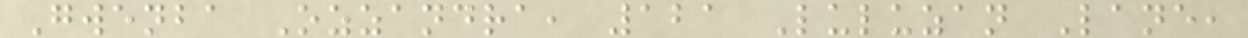Gwenba Ozzandra, 121 Luluzan Lane,
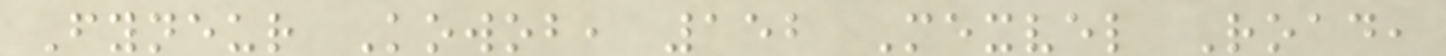Fyneur Kowob, 152 Mexvel Road,
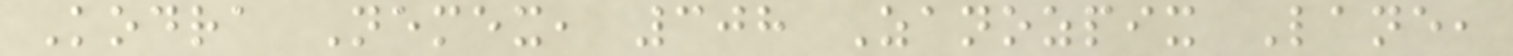Kodra Nemex, 308 Zanozpix Lane,
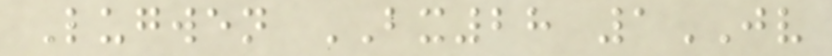Lugwen BX28 1JV
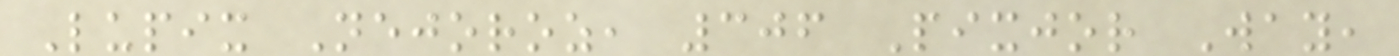Lupix Nejoroz, 306 Pixjor Way,
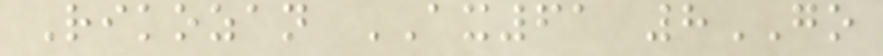Rikozan AX61 8GO
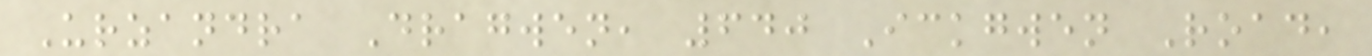Urzandra Dragwen, 640 Ickgwen Road,
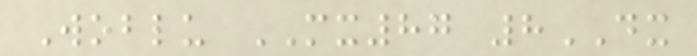Woblu MX87 8DX
